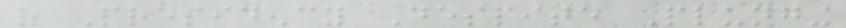of Presidency Despite Plunging
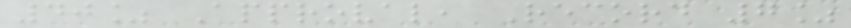40% Approval, Record 7%
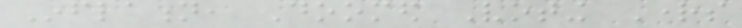Inflation, Doomed Voting Rights
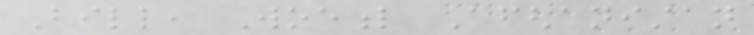Bill, Woeful Afghanistan
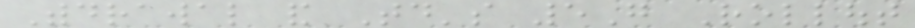Withdrawal and Today's 5G Rollout
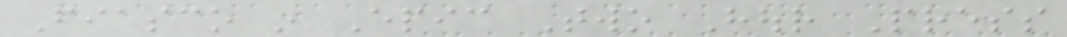Fiasco in Epic Two Hour Press
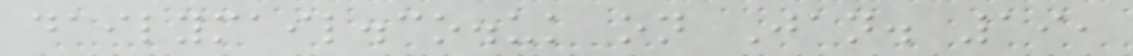dailymail.co.uk on Jan. 19,
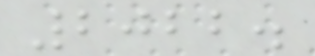2022.
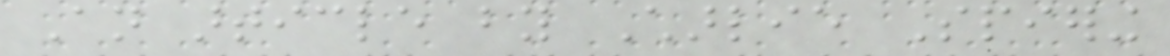An article by Charlie Spiering
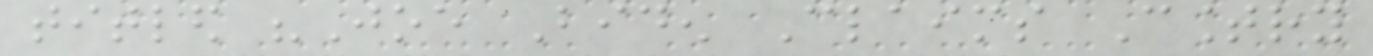titled "Joe Biden Claims Country
